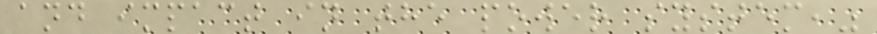and impact in the power system,"
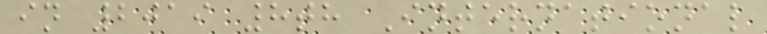in 2019 8th International
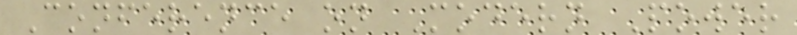Conference on Modern Power
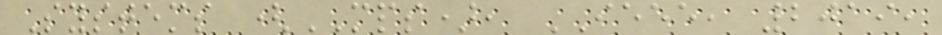Systems (MPS), IEEE, 2019,
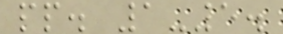pp. 1-5.
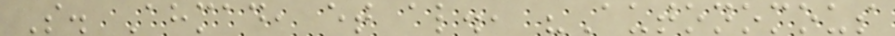S. Ahmad, et al., "Autonomous
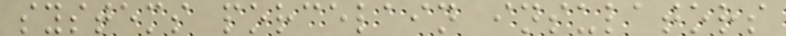systems porcelain insulators
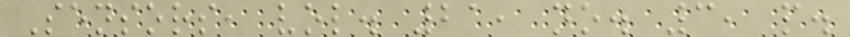Sensors, vol. 21, no. 3, p.
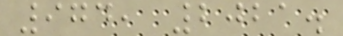974, 2021.
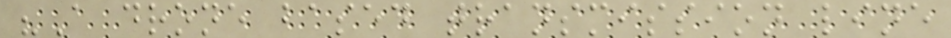"A drone based transmission line
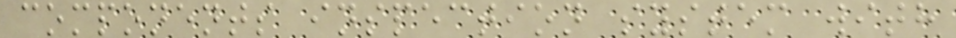components inspection system with
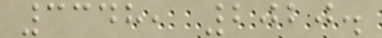3348, 2020.
